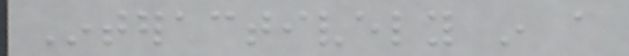Interactively in a
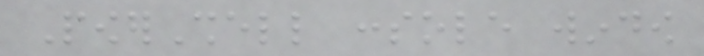PowerShell console window
